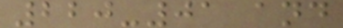220-01 and
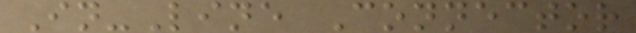In-Line Connector
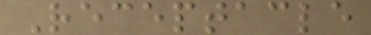Receptacle
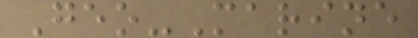Geo-Marine
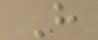H
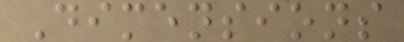Dimensions
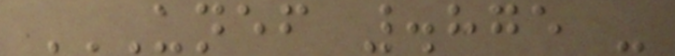UNEF .875 -
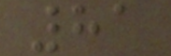81
